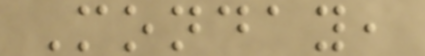Monday,
